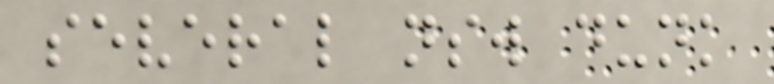several nsw dunk
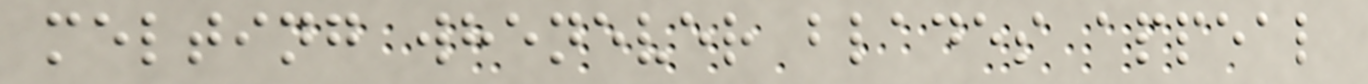melting whenever blades appeal
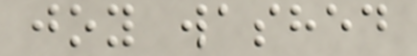joy washed
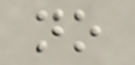no
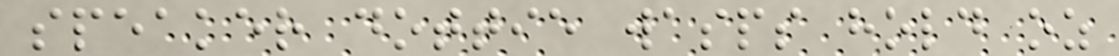speaker dottie wasps hold oz
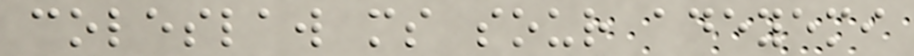coleslaw ms sour adeyemi
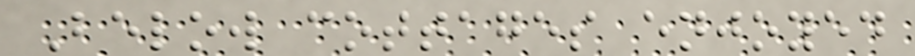Below cottages enjoyed
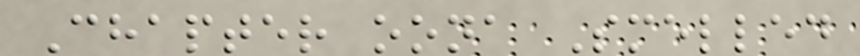Chapter oona Smelled
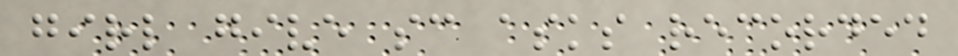girl give sc asks recorded
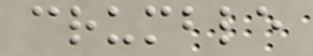crumble
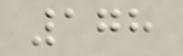178
